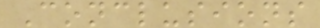Conclusions
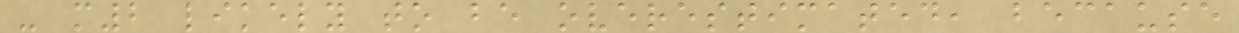- m2 likely to be overestimated, because
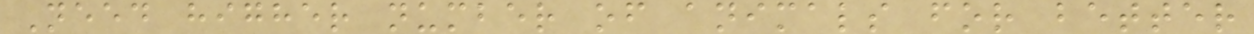Need higher number of animals for better
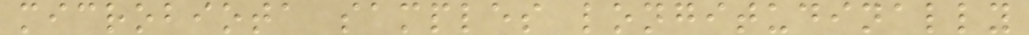microbiota samples longitudinally
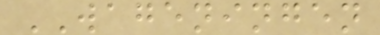WAGENINGEN
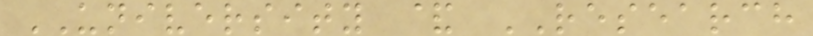UNIVERSITY & RESEARCH
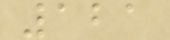121
